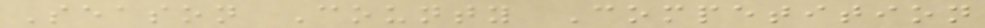Season County Competition
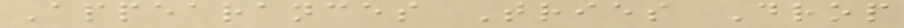Appearances Tries Drop
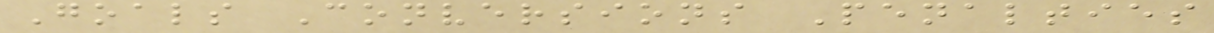Goals Conversions Penalties
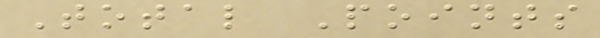Total Points
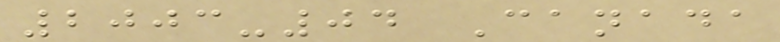2003-04 Canada
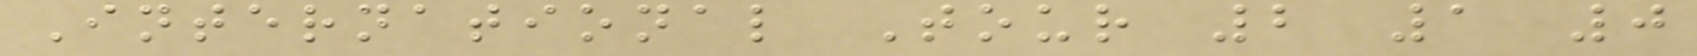International Tour 2 1 0
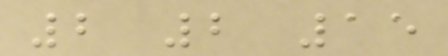2 2 15
